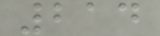214
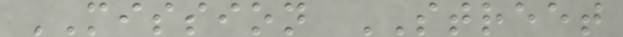MISSION STREET
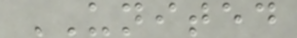UNITED
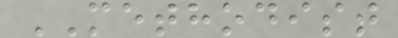METHODIST
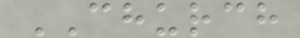CHURCH
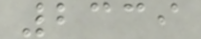2339
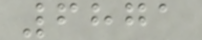6871
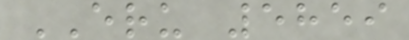ERU 5859
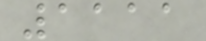1111
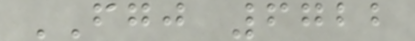FGJ 6722
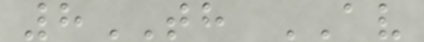8TH AV
